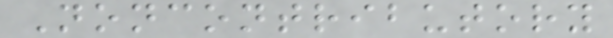Noncontributory
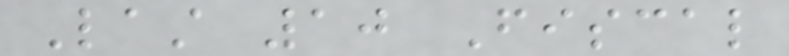Last 10 Fiscal
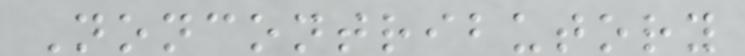Noncontributory
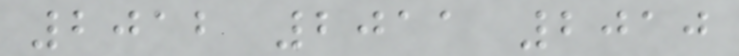2012 2011 2010
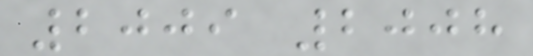2009 2008
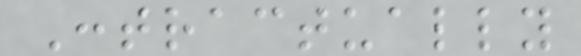Contractually
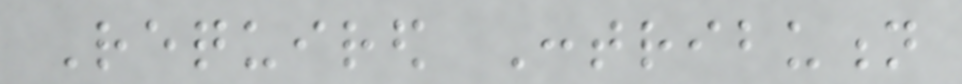Required Contribution
